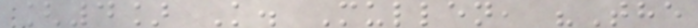[4] K. Mullen, "The
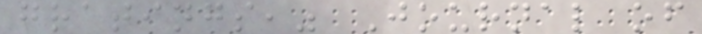gratings," Journal of
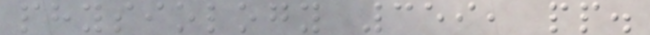physiology 359, pp.
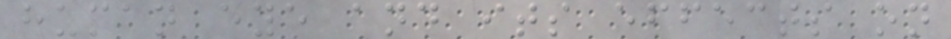human eye and its effects on
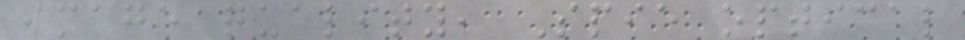image quality, Spie optical
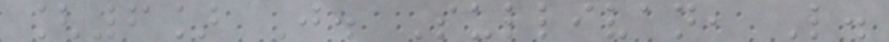[6] J. Sullivan, L.
